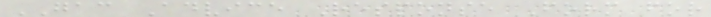GAC Advice Response Form for
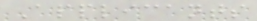Applicants
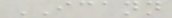ICANN
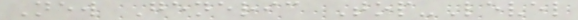New Generic Top-Level
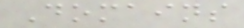Domains
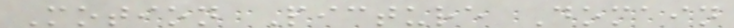Motion Picture Domain
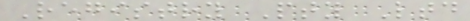Registry Pty Ltd
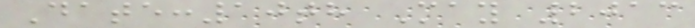Date:10th May 2013
